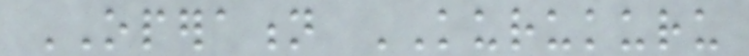OPERATION KURUKURU
